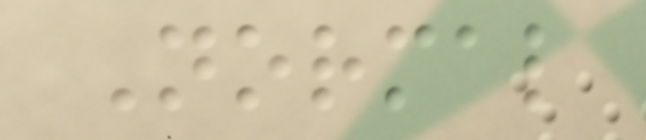Normal
